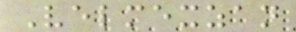Velmexzan
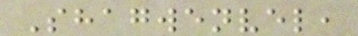Shagwenvel,
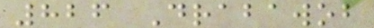826 Drabawob
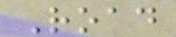Road
